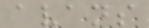avans
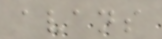avans
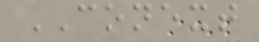CONEXT
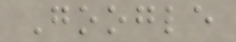Google
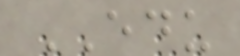EDU
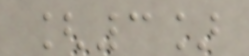[3]
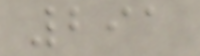291
